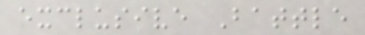exclusive Battle
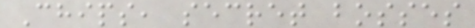Chips, secret bosses
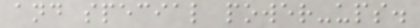and special power-ups.
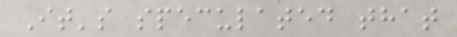It's speculated that
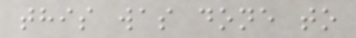this was done to
